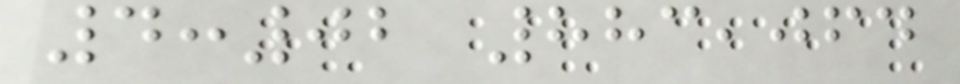4:02 883,064
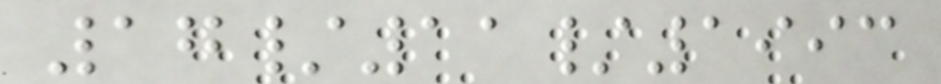17/11/1993
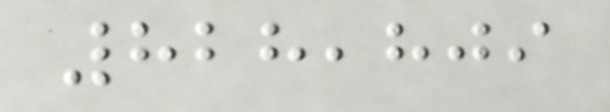828,809
